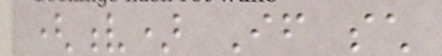(v) If such
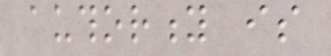authority is
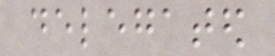delegated
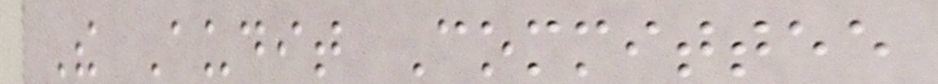The Audit Committee
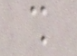shall
